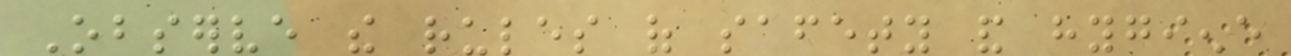Observe the rules of safety and hygiene
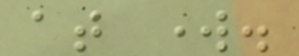at work.
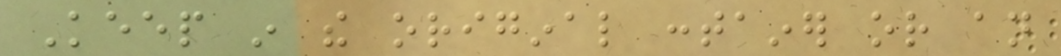Keep in the original container or an
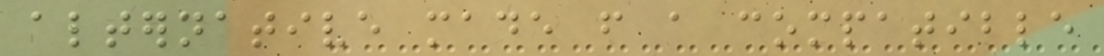alternative made from a compatible
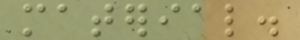material.
